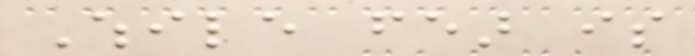While fear is
